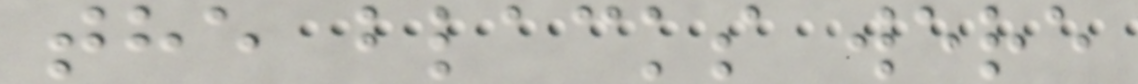the blacks were
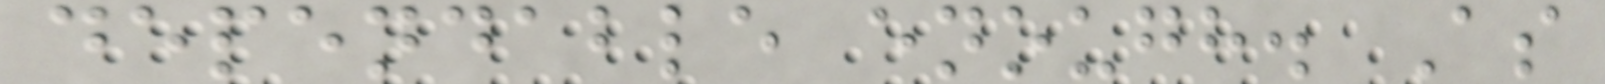dependable enough. As
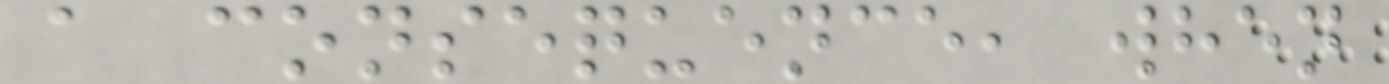a consequence, when
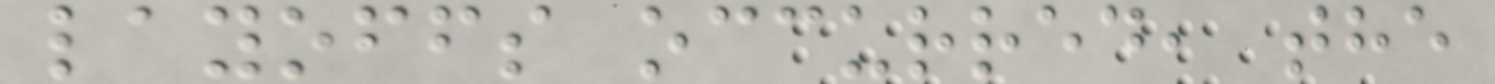layoffs occurred, the
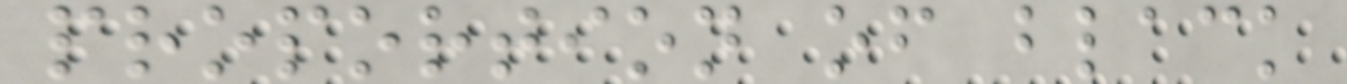proportion of black
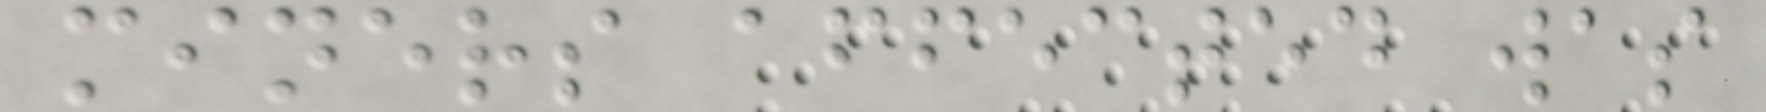miners affected was
